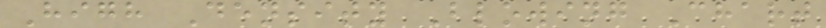High Density Blowing Chart
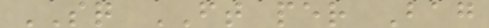SQ FT per Bag
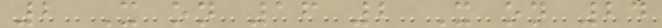2 X on 16 2 X on 24
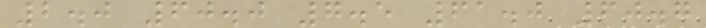2.0 60.0 7.5 61.0 60.7
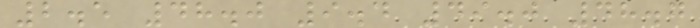2.5 48.0 9.4 49.0 48.7
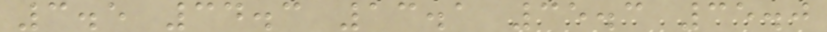3.5 34.3 13.1 35.3 35.0
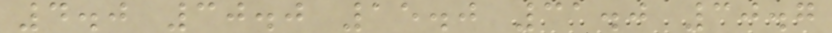4.0 30.0 15.0 31.0 30.7
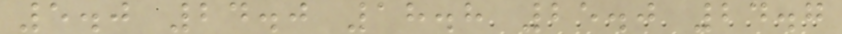5.0 24.0 18.8 25.0 24.7
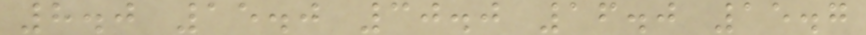8.0 15.0 30.0 16.0 15.7
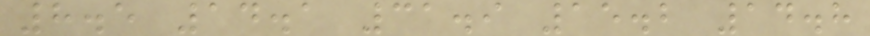8.5 14.1 31.9 15.2 14.8
